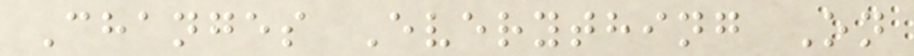Changes Everything On
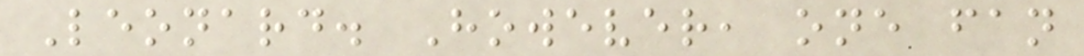Leonard. However, one fan
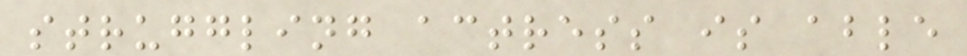struggling actress is able
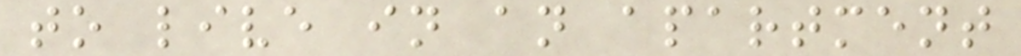to live in an apartment
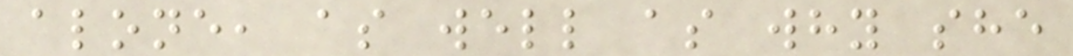alone, as well as why she
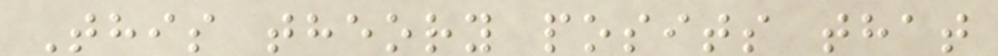This theory posits that
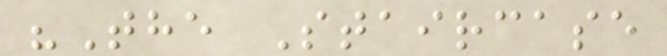"The Staircase
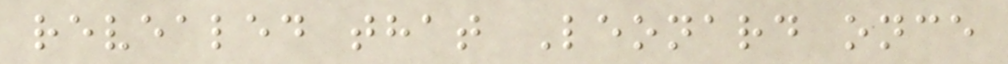revealed that Leonard once
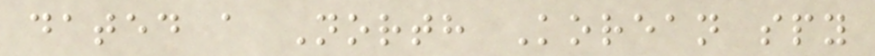dated a North Korean spy
